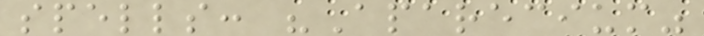spells: "Aparecium"
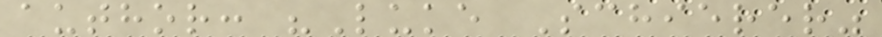author: "Luke Schierer"
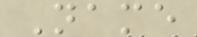Name
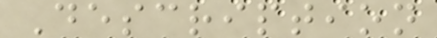Description
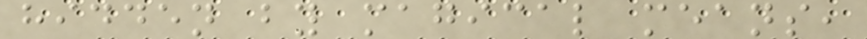hidden by magical means,
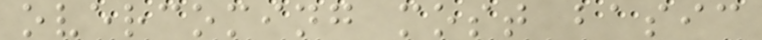overcoming most basic
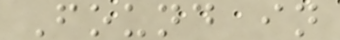Found in
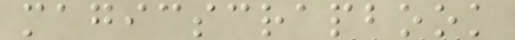magicscrapbook
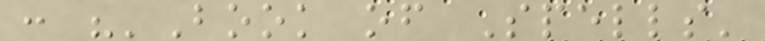: "'Book of Spells'
